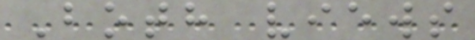Both views
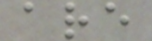are
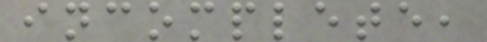incomplete,
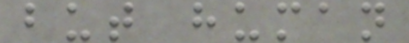but human
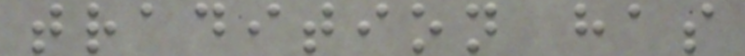tradition has
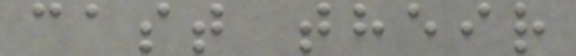cast their
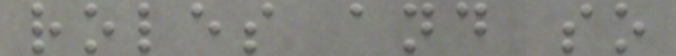roles and so
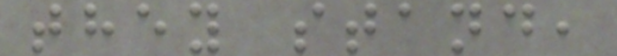they stand,
